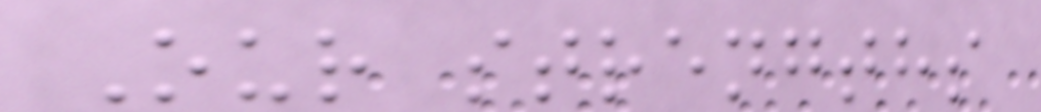Our strengths
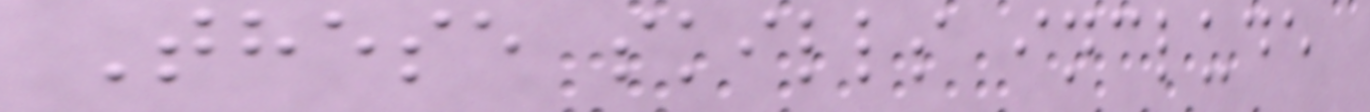These skills include
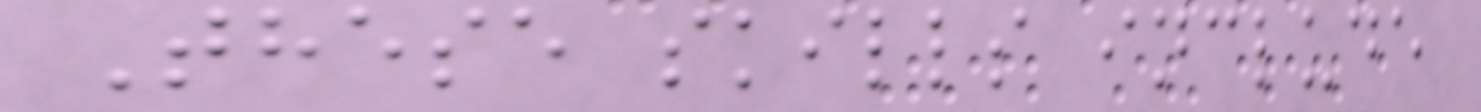These skills include
